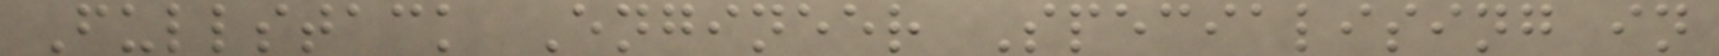Fullstack Engineer Specialising in
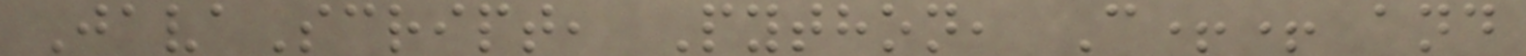JavaScript, Python, C++ and
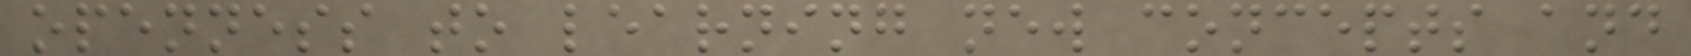openness to learning new concepts and
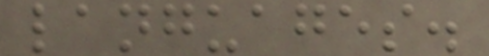languages.
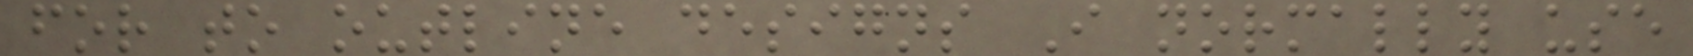for to outline designs I normally use
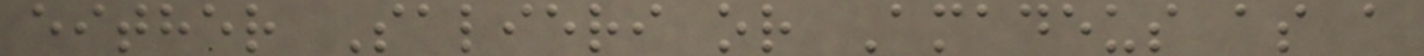either Salieri or Amadeus as a
